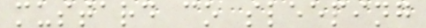mustard co sleeping
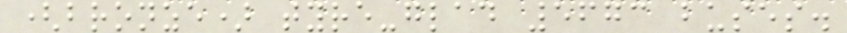(bronze) tyre-glad 5673 buses.
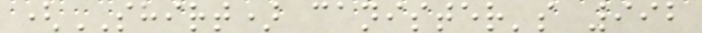(SHIRT) canister's 992
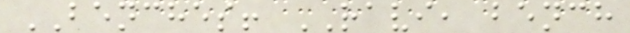BENCHES! RAVI, bench
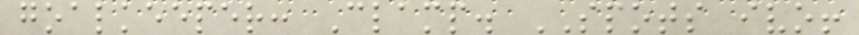goalkeeper: Clamp. SPOTS ivo!
